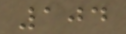104
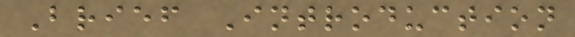Brief Introduction
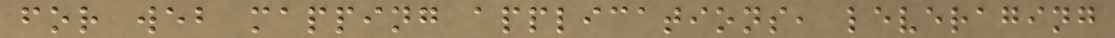for web mapping applications, leveraging
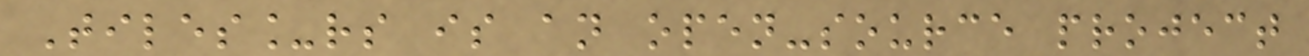Tiles_rs is an open-source project
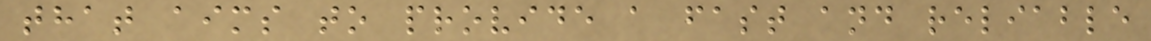that aims to provide a fast and reliable
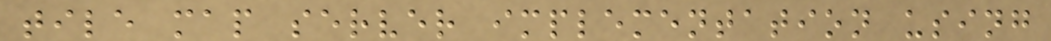tile map server implementation using
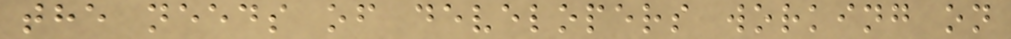the needs of developers working on
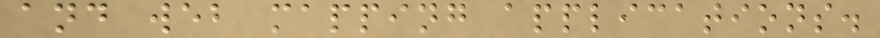and web mapping applications.
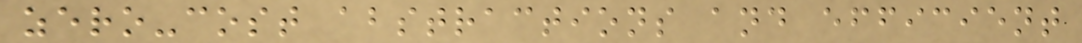zero-cost abstractions and efficient
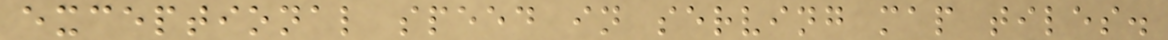exceptional speed in serving map tiles.
